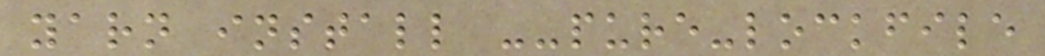yarn install --pure-lockfile
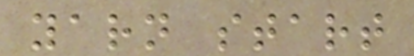yarn start
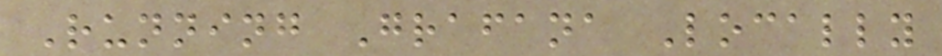Running Grafana Locally
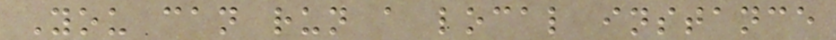You can run a local instance
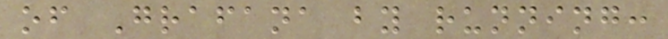of Grafana by running:
